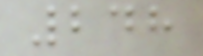248
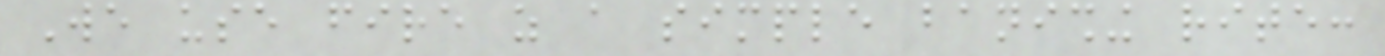We use fire as a simple banishing rite:
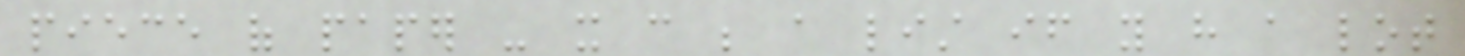piece of paper - it can be a list if you have a lot
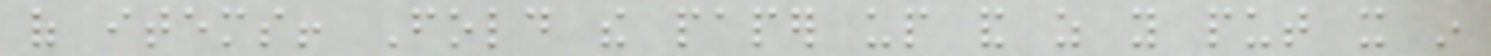of items! Fold the paper up and as you put it in
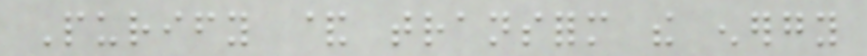Purify & transform the energy
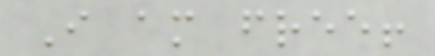I am free!
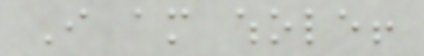I am whole!
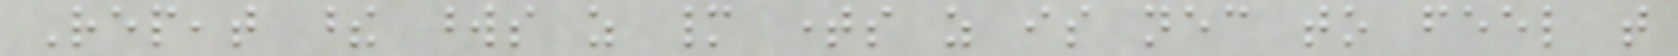Repeat these words as many times as is necessary to feel that
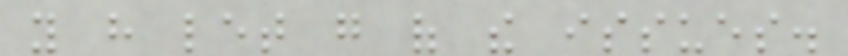you have let go of the issues.
